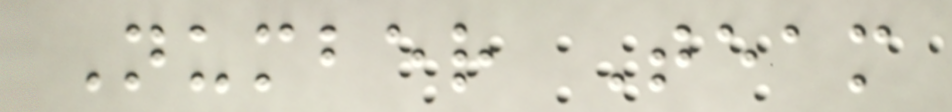Number Team
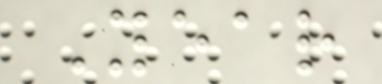Year
